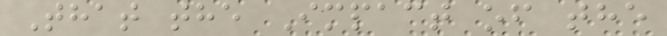That the Impact of the
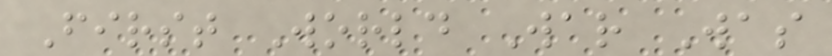First World War Was
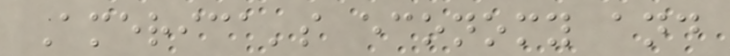America's economy and
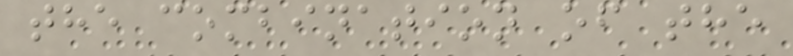the combination of the
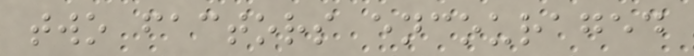two factors encouraged
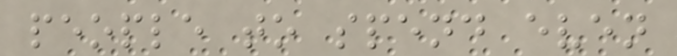people to spend even
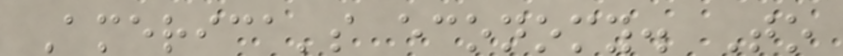America's economy. To
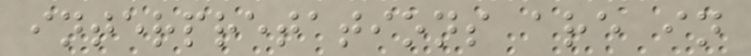interpretations are in
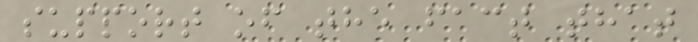support of the fact that
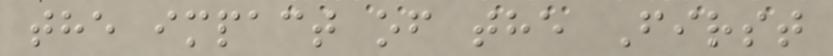the impact of the First
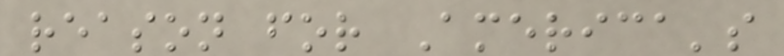reason for America's
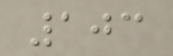103
